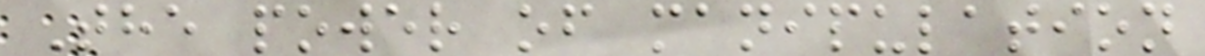The power of manipulation
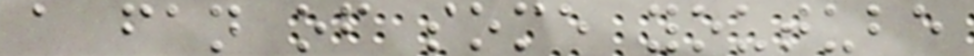a fan of some youtube
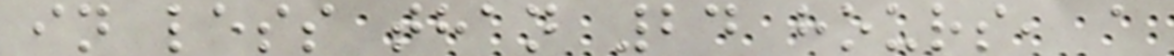in less than 24 hours, a
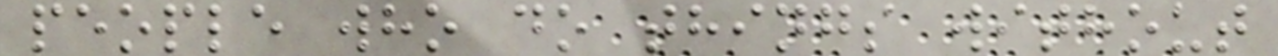people who do things without
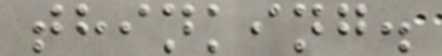thinking.
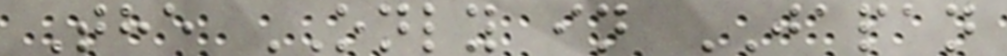The ONLY in JAPAN
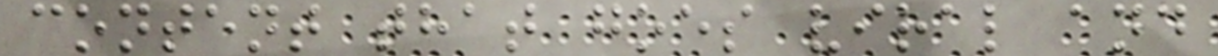content that goes viral and
